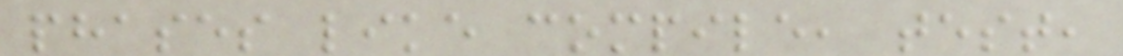phases like compile, test,
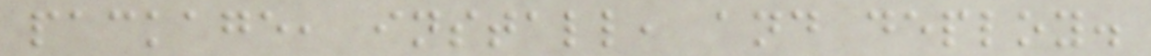package, install, and deploy.
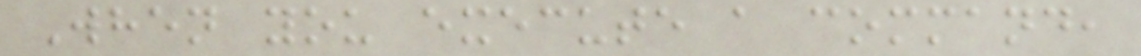When you execute a command,
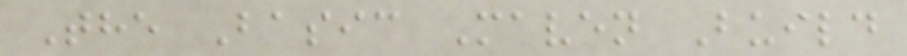The Basic Maven Build
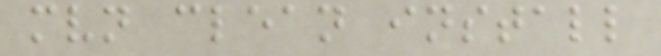mvn clean install
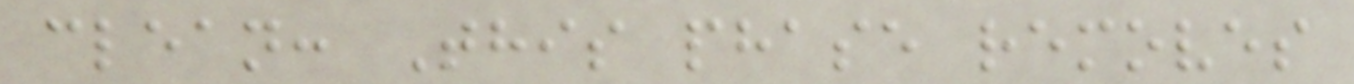clean: This phase removes
